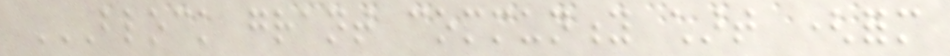BLOCK GRANT COMMUNITY CHART (FORM
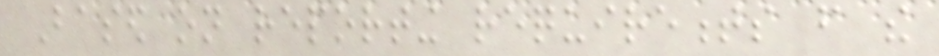Based on reporting requirements from the
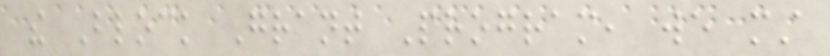the Block Grant Program, we must
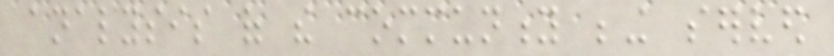analysis of the community being served
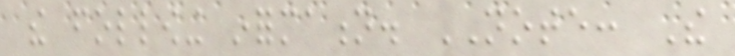the following information. NOTE: The
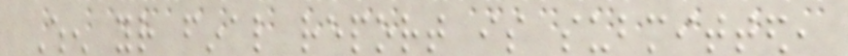When your final report is submitted,
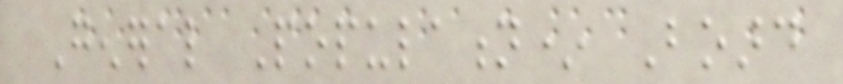General Population* Board
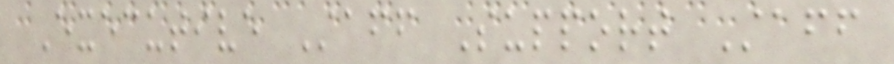Executive Staff Support Staff
